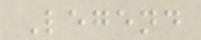Legend
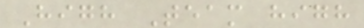High Team high
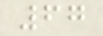67
